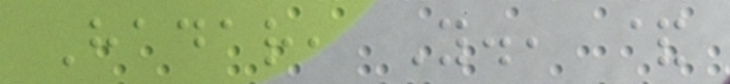Hadar, Y., &
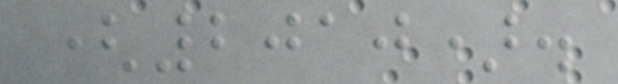(2010).
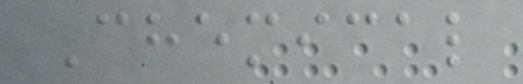Chemical
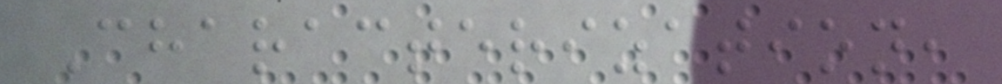Characterization,
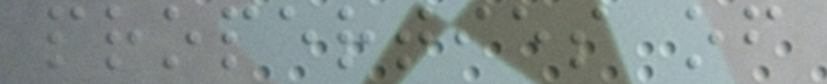properties of
